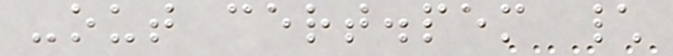-out cert.pem \
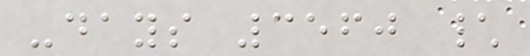-days 3560 \
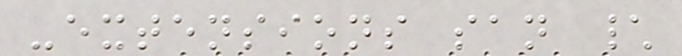-extensions san \
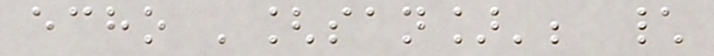echo '[san]'; \
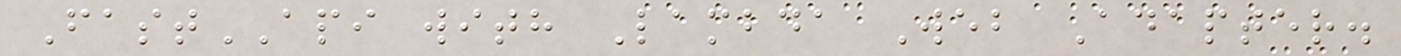FastAPI with Lambda Web Adapter.
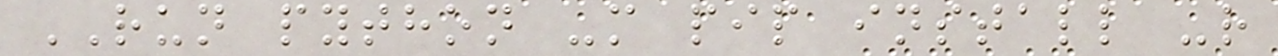RUN python -m pip install -r
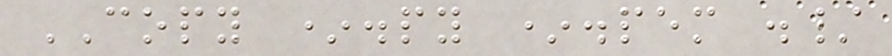COPY *.py *.pem ./
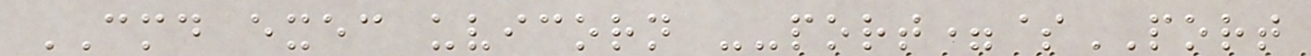CMD exec uvicorn --port=$PORT
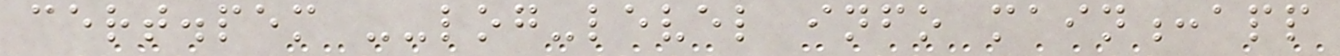cert.pem --log-level info main:app
